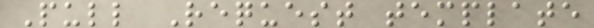Pull Request template
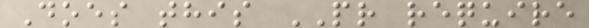Does this PR require
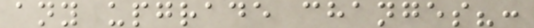any upgrade changes?:
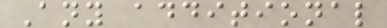Any additional
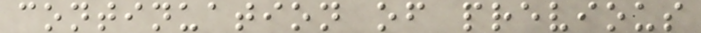continuation of previous
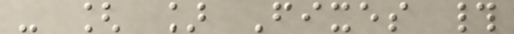- [ ] Fixes #
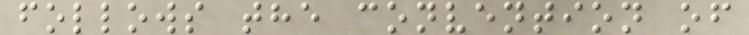follows the convention of
